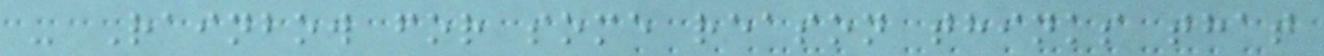- Rainbow for some reason thinks that
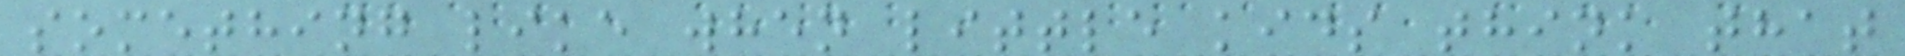something like when little kids think that
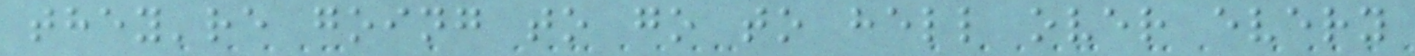they're going to go to hell over every
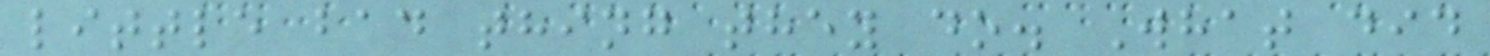little bad thing they do. What did
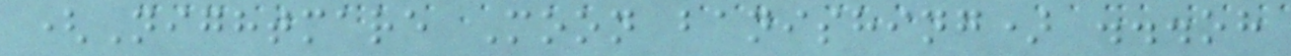(Nightmare Moon banishing) ...oh
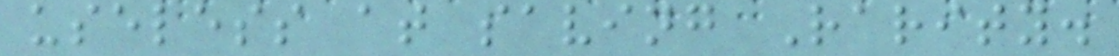useless at saving Rarity.
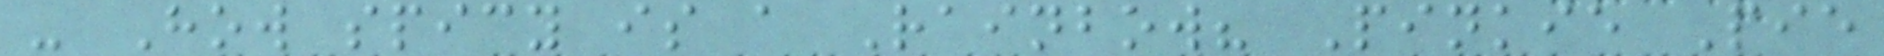- How spicy is a Rainbow? Pinkie Pie
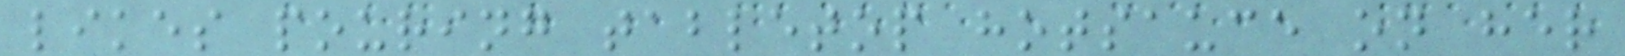likes pouring tabletop hotsauce on her
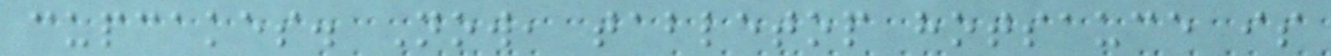cupcakes. Now, tabletop hotsauce is
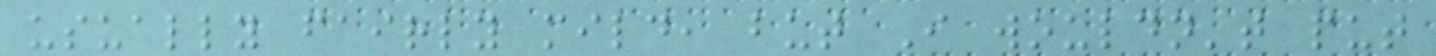usually fairly mild, but I wouldn't put
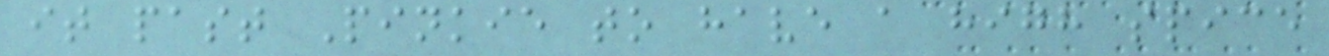it past Pinkie to have a high spice
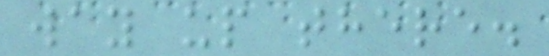way up there.
